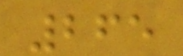265
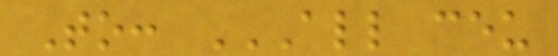To: ALL CEU
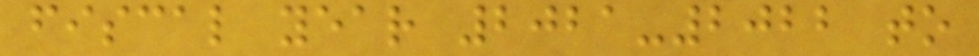fiscal year 2021-2022 to
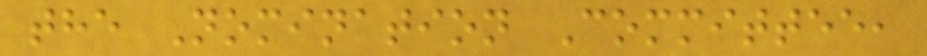the Nomination Committee,
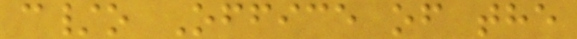c/o Office of the
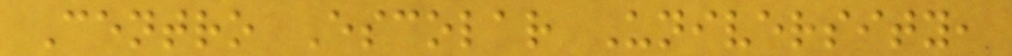Centro Escolar University,
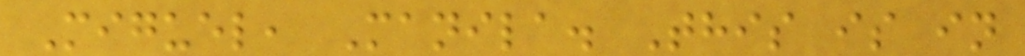Miguel, Manila. This is in
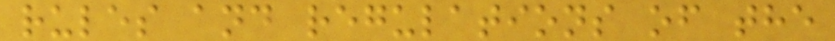rules and regulations of the
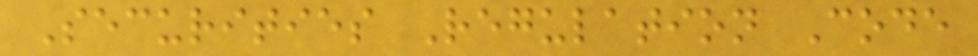Securities Regulation Code
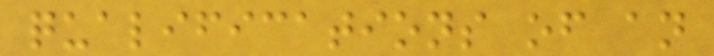qualifications of an
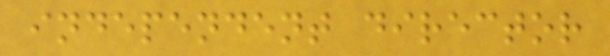independent director
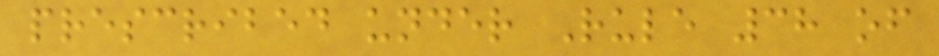prescribed under Rule 38 of
